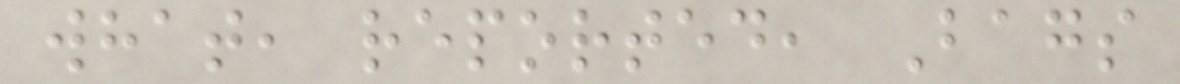what, reported, Bags
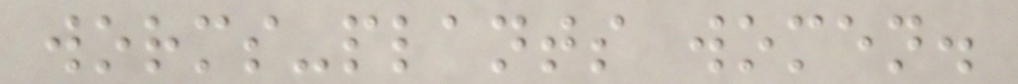worms-plants women.
